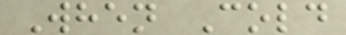When Cold
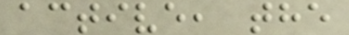active, the
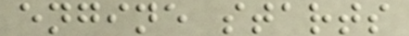engine starts
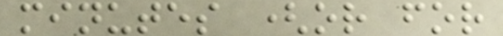minutes (or for
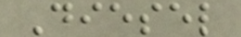Diesel
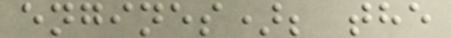engines); the
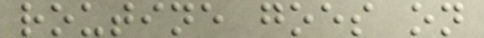routine goes on
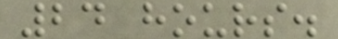24 hours.
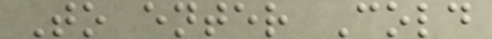To enter Cold
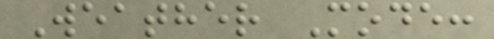Weather Mode:
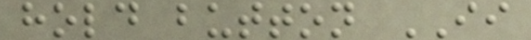hold button II
